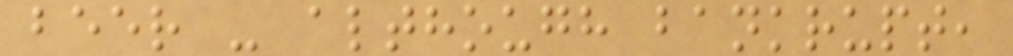beer - although bankrupt,
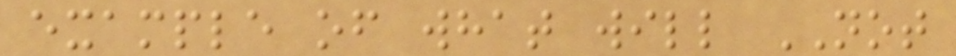example of what will NOT
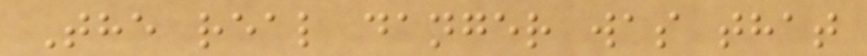The real danger was that
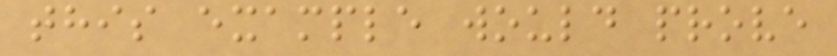this example would prove
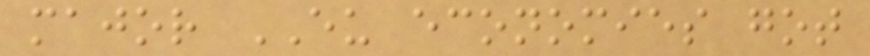major EU economies got
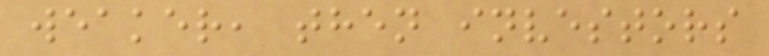weaker, then investors
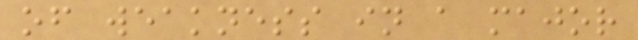of weakness in a major
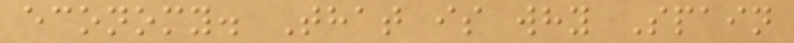economy. That is why Spain
